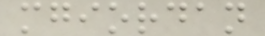mgiordan
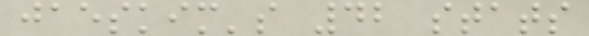jaeskim's 42 stats
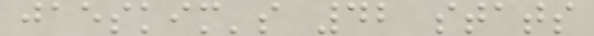jaeskim's 42 stats
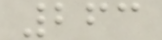263
